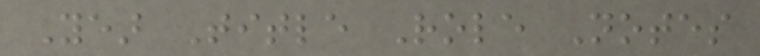Year Title Role Notes
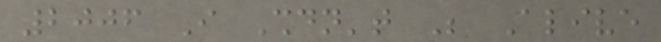2006 I Shouldn't Be Alive
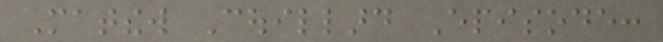Matthew Couillard Episode:
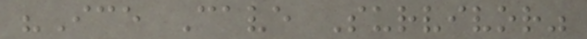"Ice Cave Survivor"
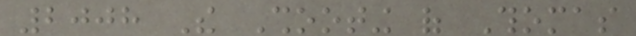2008 The Shooting of Thomas
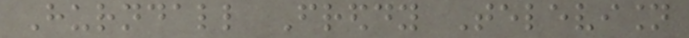Hurndall Freddy Television
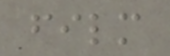film
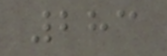283
